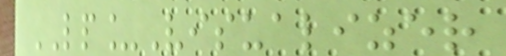LP_Visualizer
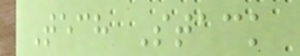Tech Stack
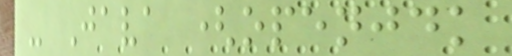- Java (openjdk
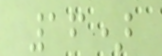16)
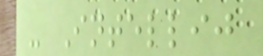- Intellij
